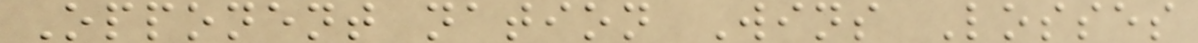Opponent nation Wins Losses
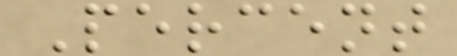Percent
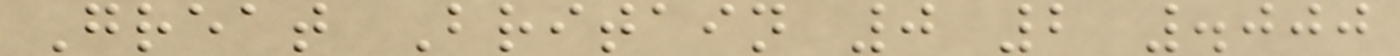Great Britain 0 2 .000
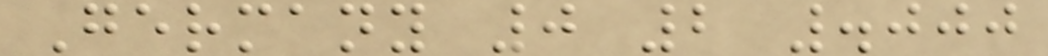Germany 0 2 .000
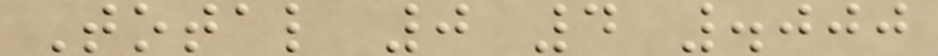Total 0 4 .000
